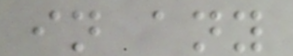in any
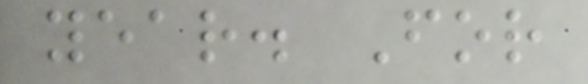year. For
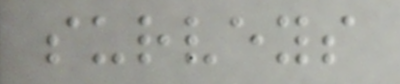surveys
